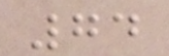74
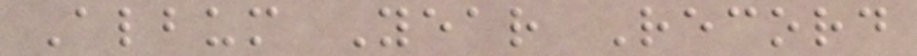Album Year Record
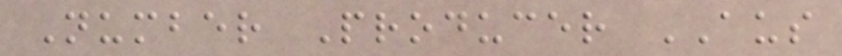Number Producer AUS
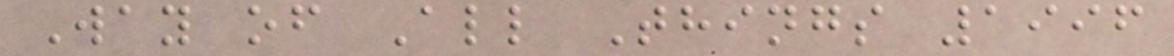Way of All Things 1996
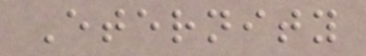Eternity
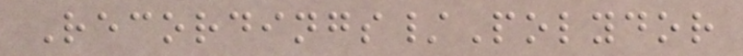Recordings/Polydor
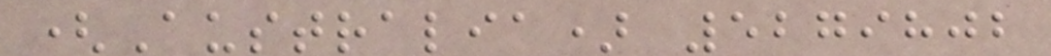(Australia) 5279802
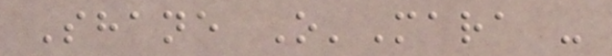Shane O'Mara -
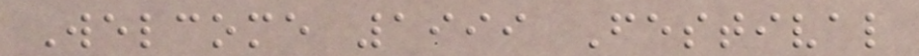Welcome 1999 Festival
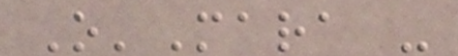O'Mara -
